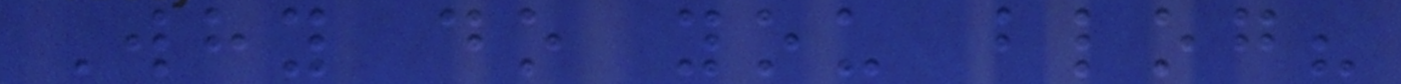Why do you blog?
